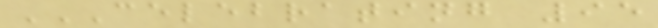CELEBRATING 95
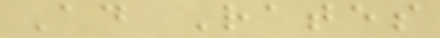Ad Rates
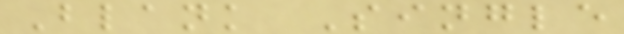Blank Single
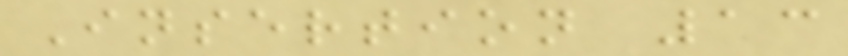Insertion 13
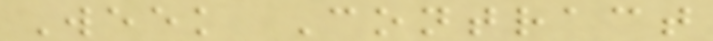Week Contract
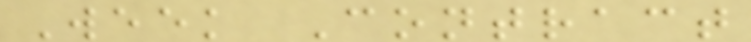Week Contract
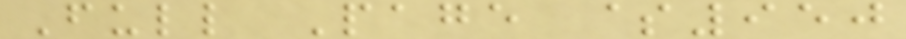Full Page $950
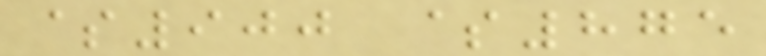$900 $875
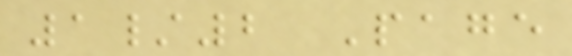1/2 Page
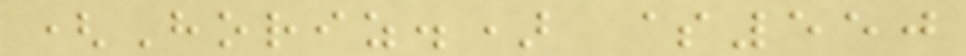(Horiz.) $550
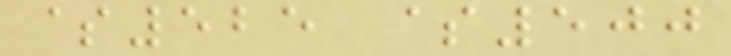$525 $500
